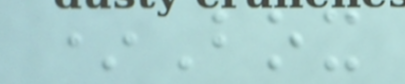*Box
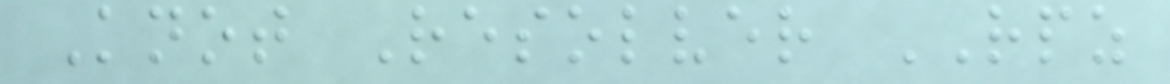Knot Resolver RPZ
